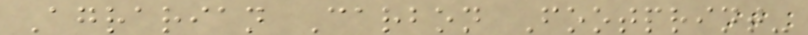Agrarian Carbon Footprint-
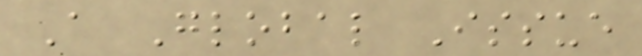A Global Issue
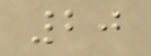20
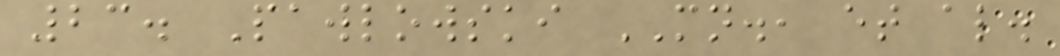23. Pawlowski MN., et al.
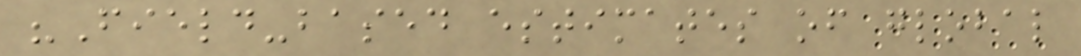"Field-based estimates of global
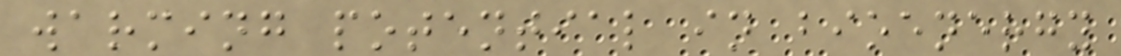warming potential in bioenergy
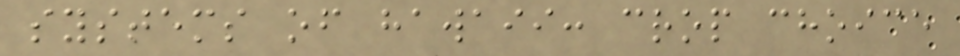systems of hawaii: crop choice
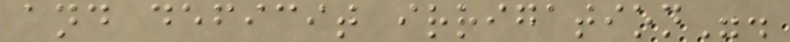and deficit irrigation".
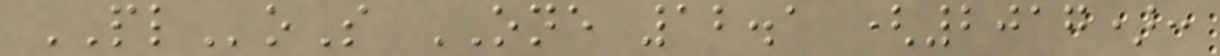PLoS ONE 12.1 (2017):
